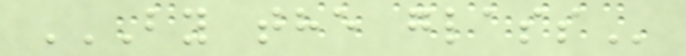BY THE GLASS
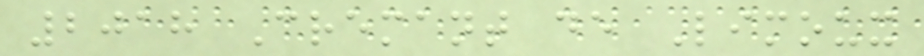2018 Cremant de Limoux
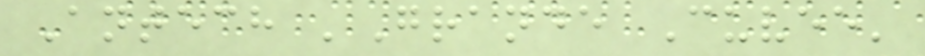Antech 'Grande Cuvee'
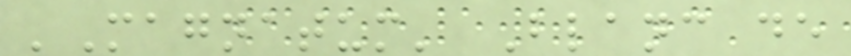'Magnatum' Blanc de
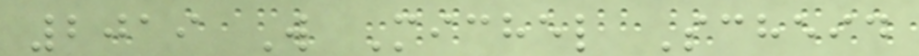2019 W Michel Scheid
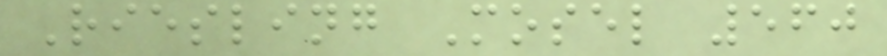Riesling Mosel 560
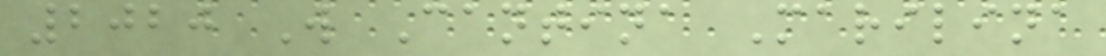2020 W Cantina Marilina
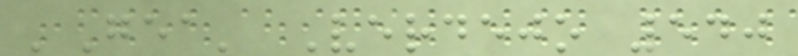'Gea' Verdejo 540
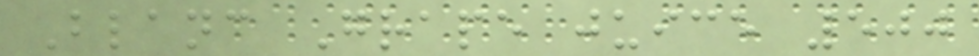Blanc Grape juice 500
